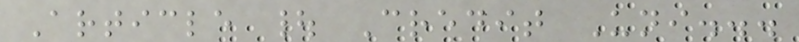Article | Credit Uni...
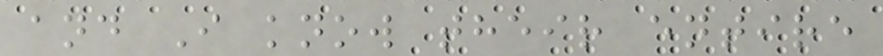and I know their entire
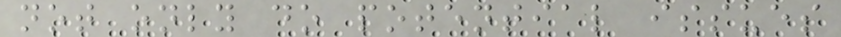not only do potential issues
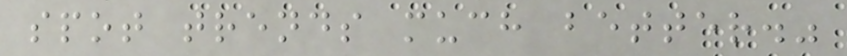spot trends much better."
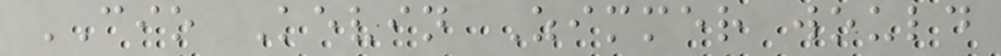CIO Kevin Zimmer would
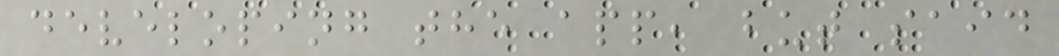developing the app, but said
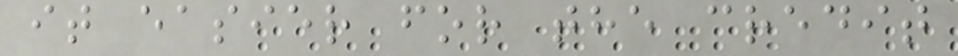it easier for the credit
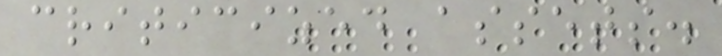criticized assets.
